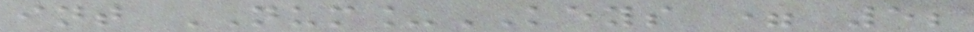int NUM_KEYS = 5;
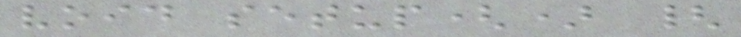void setup() {
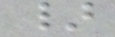}
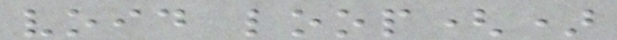void loop()
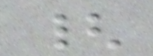{
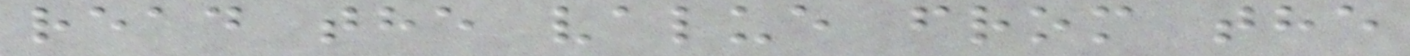read the value from the
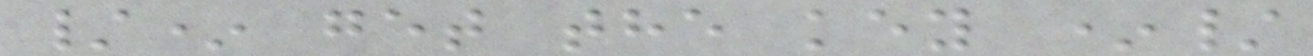/* get the key */
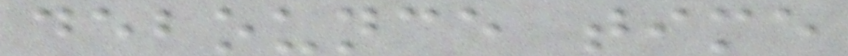debounce time
